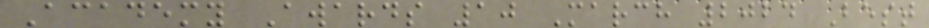Academy Awards 10 March 2024 Best
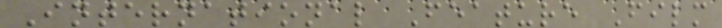International Feature Film
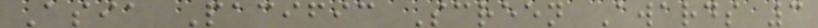Asia Pacific Screen Awards 3
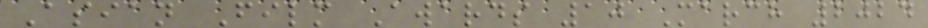Asian Film Awards 10 March 2024
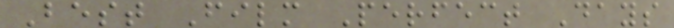Best Film Perfect Days
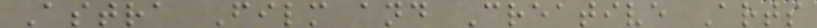Astra Film and Creative Arts
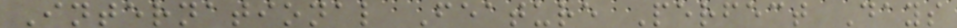International Feature Perfect Days
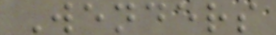Wenders
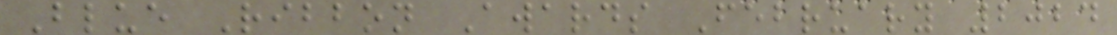Blue Ribbon Awards February 2024
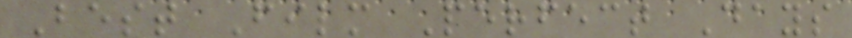Best Film Perfect Days
